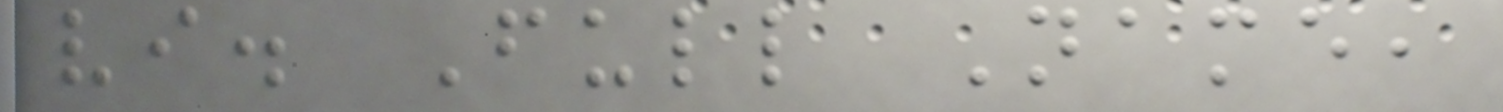vi. Full Name,
